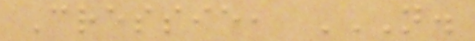Cressie, N.
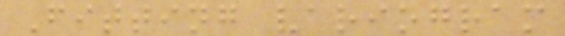Fitting variogram
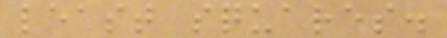least squares.
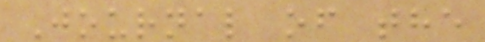Journal of the
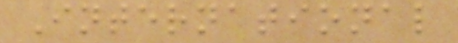International
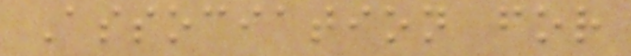Association for
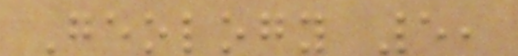Geology 5,
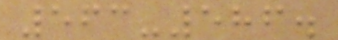563-586.
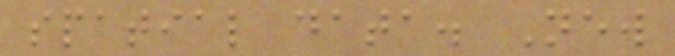spatial data. New
